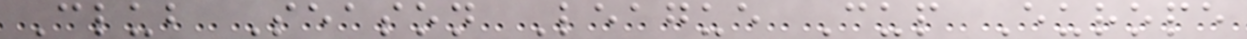Club Season League Cup Europe
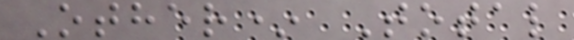Other* Total
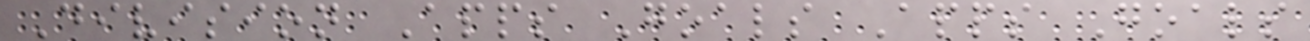Division Apps Goals Apps Goals
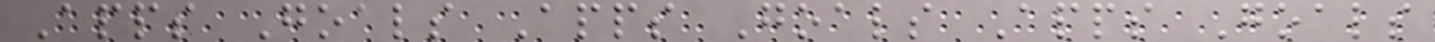Apps Goals Apps Goals Apps Goals
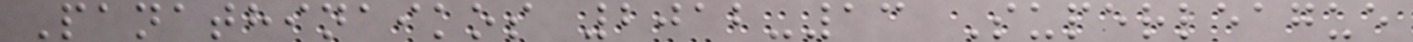Panathinaikos 2012-13 Superleague
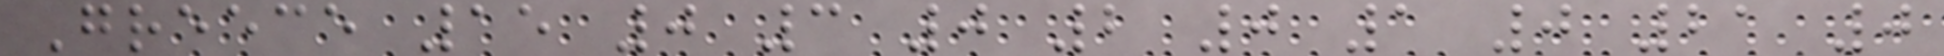Greece 15 0 3 0 2 0 1 0 21 0
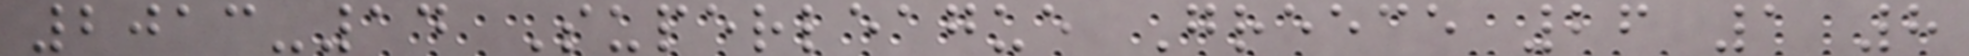2013-14 Superleague Greece 26 1 8
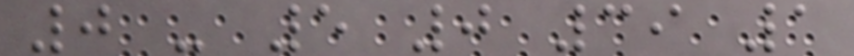0 - 5 0 39 1
